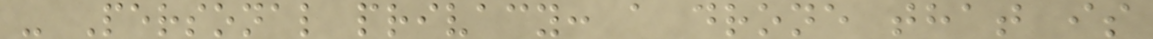- Personal privacy: a drone that is
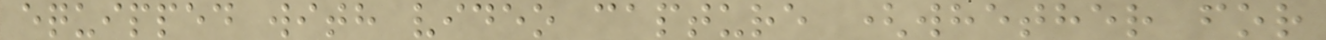equipped with video capture (whether for
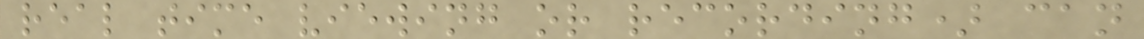real time viewing or recording) can
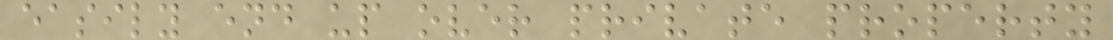easily end up over private property
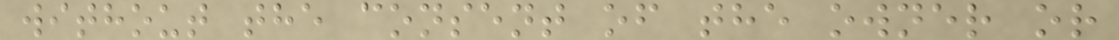without the consent of the owner or
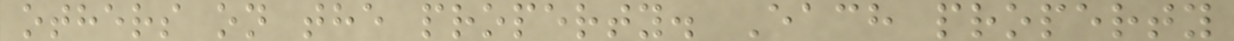others on the property. Each property
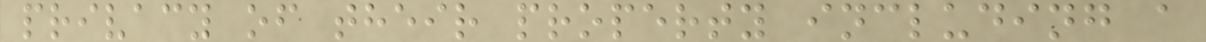privacy of their property including a
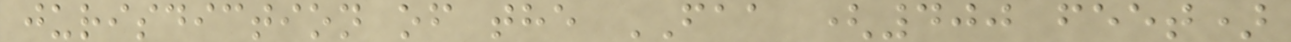jurisdiction of the FAA (400 feet)
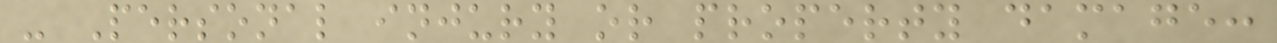- Personal injury or property damage:
